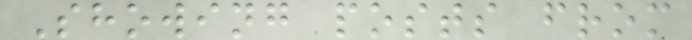Showing posts from
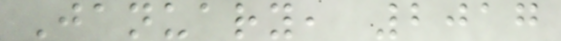January, 2017
